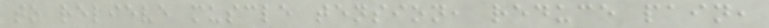to relieve muscle tension, reduce pain,
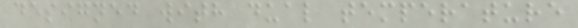designed with dual temperature
